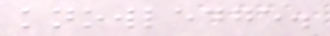knowledge.
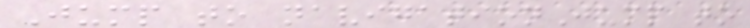Jump to navigationJump to
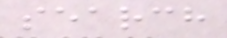search
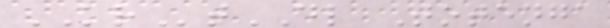KRtDL Totenga
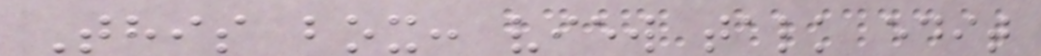This box: view talk edit
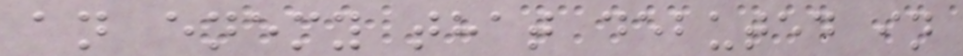an enemy that debuted in
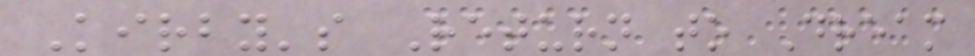Kirby's Return to Dream
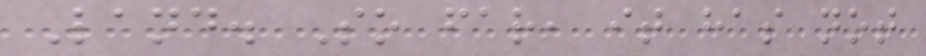Land. So far, it has not
